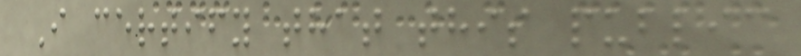I certify that this public
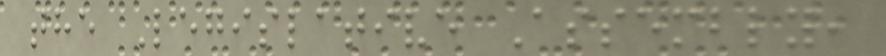the Legislative Assembly,
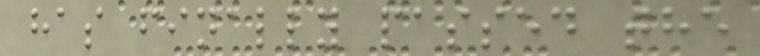has finally passed the
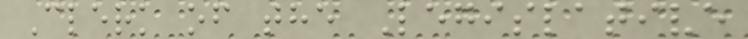Clerk of the Legislative
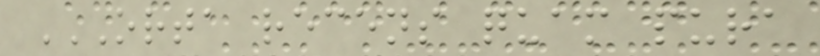ORTA RECENS QUAM PURA
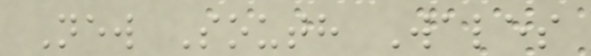New South Wales
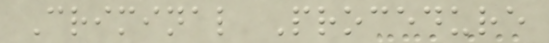Criminal Procedure
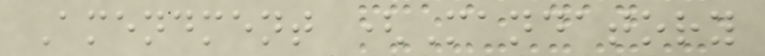Amendment (Mandatory
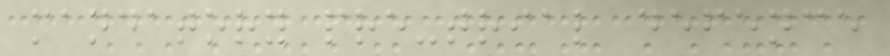mandatory pre-trial defence
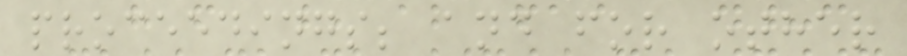proceedings; and for other
